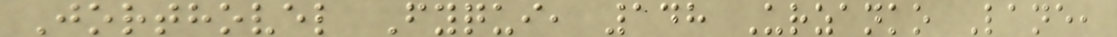Jorthovel Fyqui, 148 Urzanko Lane,
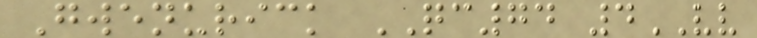Gwenurick QC74 4VV
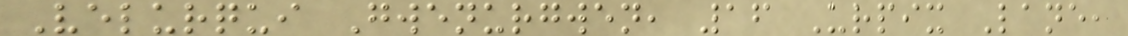Velurqui Gwenurgwen, 16 Urpix Lane,
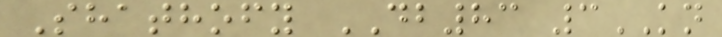Shathofy DB83 3KN
